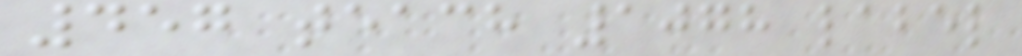457 teach 1078 label
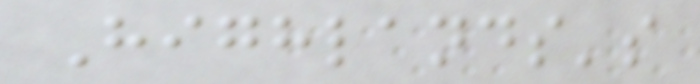Highlands's
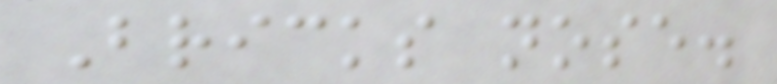Bricks nose.
